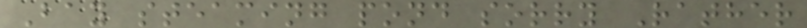Bay steaming pond sorry Rather
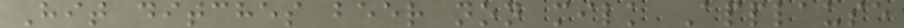Hit ditches beer non milk Applause
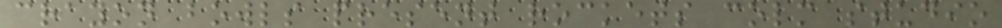crayon bowls present rockets colm studio
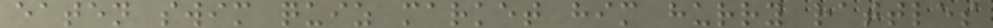eaten swim quiz market him hurry rattles
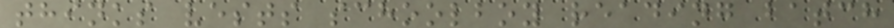thinks vests schoolboy reading batch
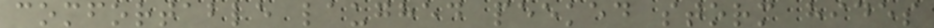comfortable laughed peeked storm hides
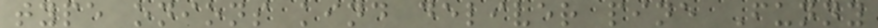type onions kind deliver pine Funny
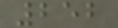252
